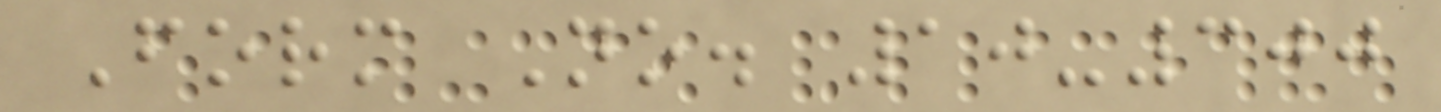Form No. 10-300
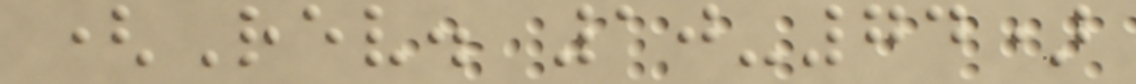(Rev. 10-74)
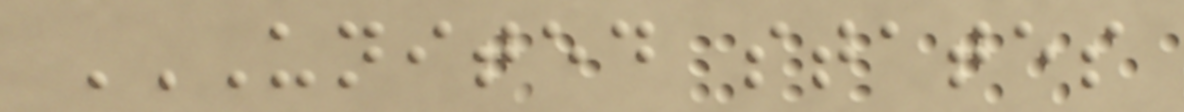UNITED STATES
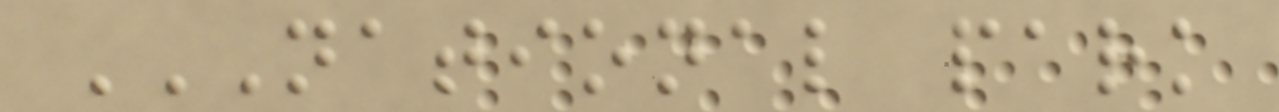NATIONAL PARK
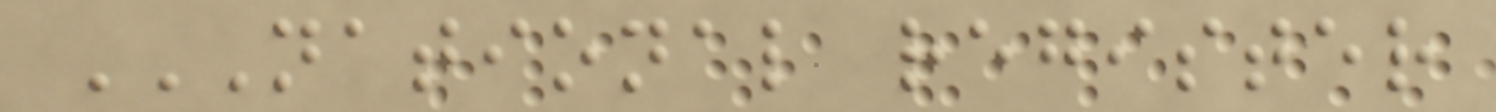NATIONAL REGISTER
